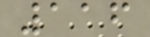116
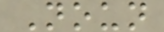Noun
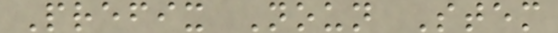Prefix Noun Stem
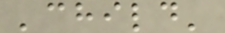'child'
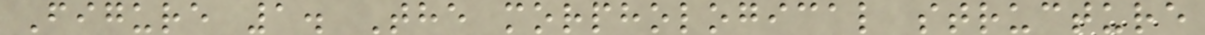Figure 1. The morphological structure
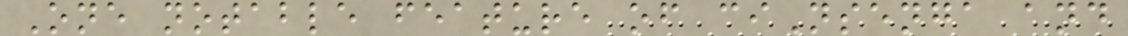One notable feature of ciNsenga and
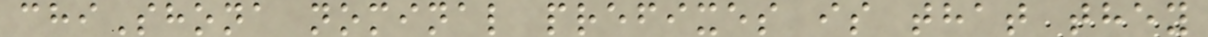chiShona nominal prefixes is that they
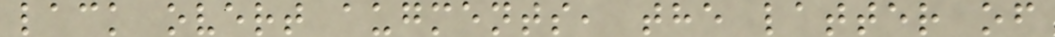lack overt augments, the latter of
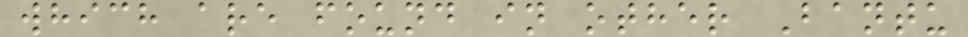which are found in other Bantu
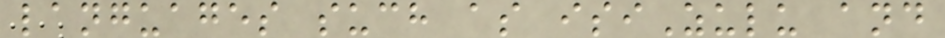languages such as isiZulu and
